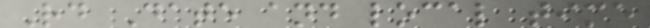Rd Date and local time
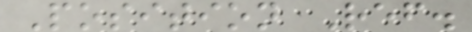Position Ref.
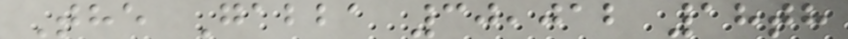The Gabba 30,012 18th
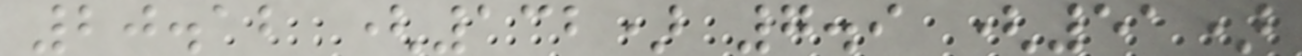20.12 (132) 7.9 (51)
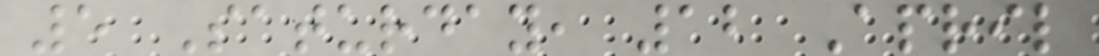5 Saturday, 12 April
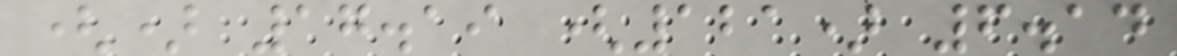() 17.19 (121) 6.14
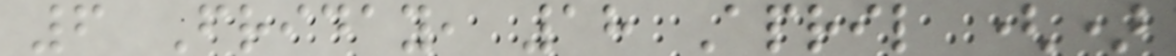6 Friday, 18 April ()
